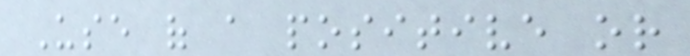Use of a positive or
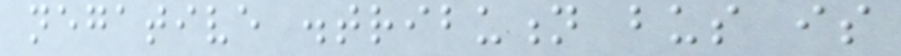negative distribution bus is
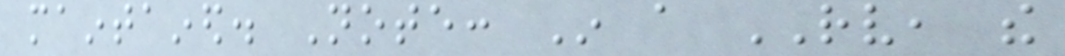maintained. Note: In a RV, the
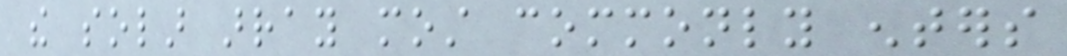the solar array most commonly enters
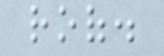roof.
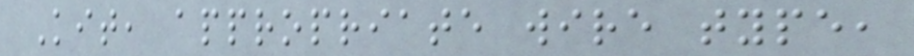Kit, appropriate wire type,
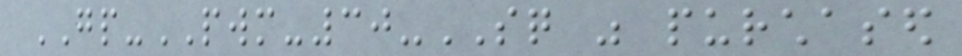GP-PWM-30-SQ was purchased
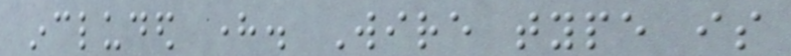included here. Wire type is
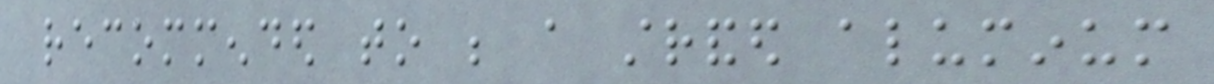recommended to be a stranded aluminum
